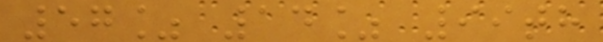57% 14% 99th
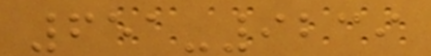651-9239
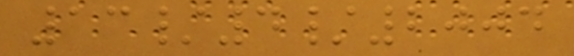13/4/2004
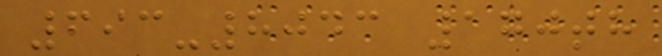693-8043 170th
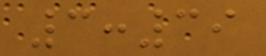3:39
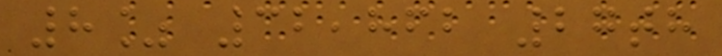8% 32,862 27th
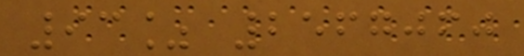93% 2567060
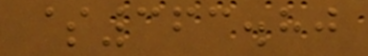$363.80
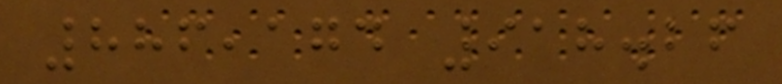886,174 918.26
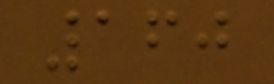160
